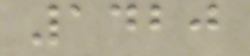1420
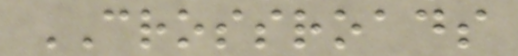CROSSROADS
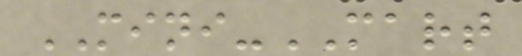MINI-MART
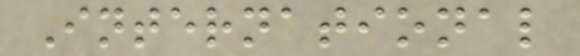International
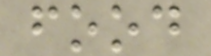food
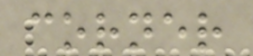corner
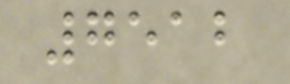7512
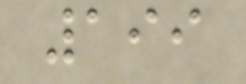199
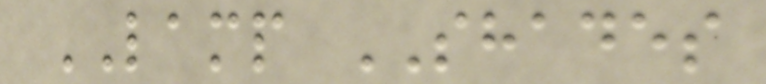LAMP SHADES
